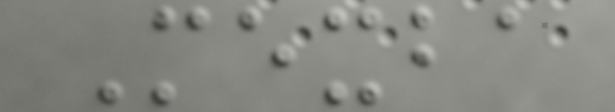Mexba
